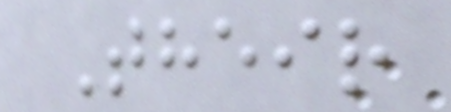Their
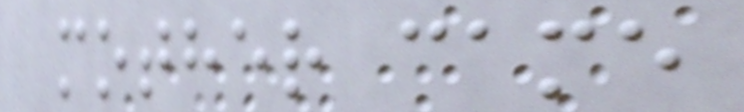mother came
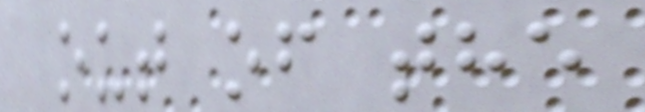out of the
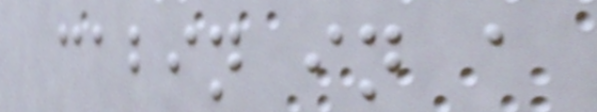cabin in a
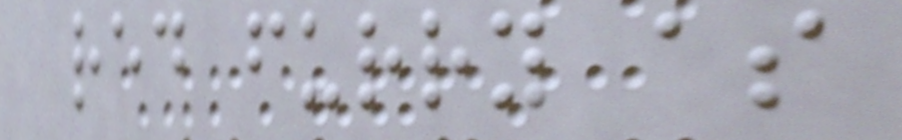red furry as
